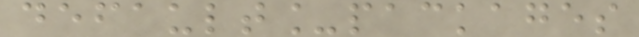default_packages
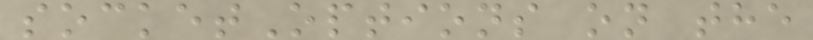socketOptions on the
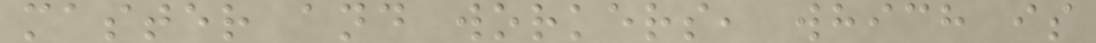master and workers, which is
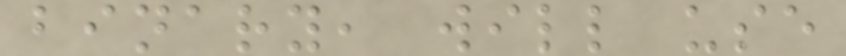binary, will use
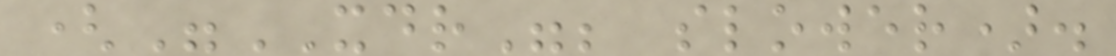("XDR"; slower).
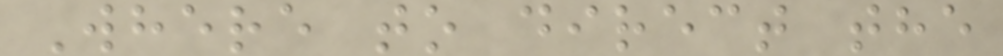Where to direct the
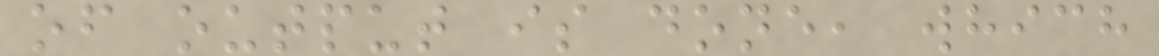of output is done, which
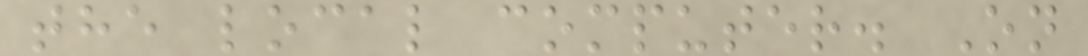the local computer. On
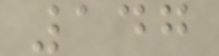147
